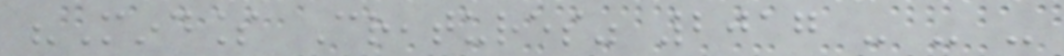"Mindless Creatures" 2017 - - -
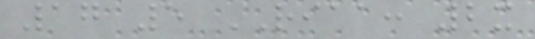17 5 RIAA: 2x
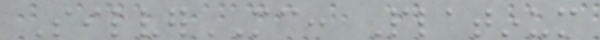SilverMC: Platinum
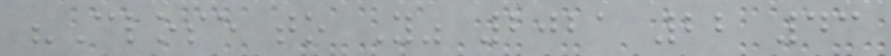"Close to You" 2021 22 43
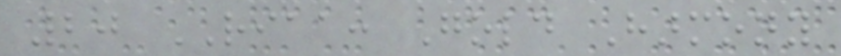20 RIAA: Gold Harmony
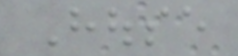House
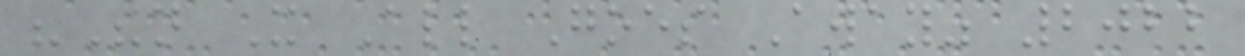"Then It All Goes Away" 2022
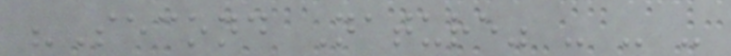"Second Nature" - - -
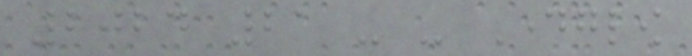2024 21 - - Dayglow
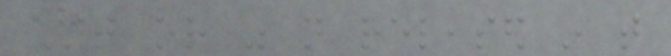chart or was not released in that
